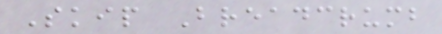Skip Breadcrumb
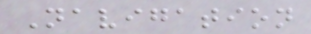Navigation
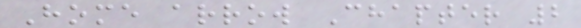Home arrow Chapter 2
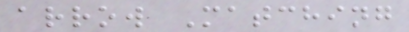arrow Matching
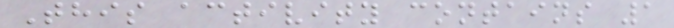This activity contains 1
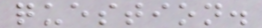question.
